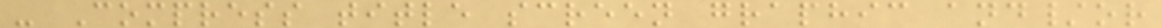- Compress title screen graphic and/or
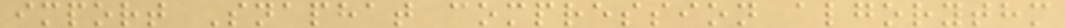import Snaphat compression algorythm
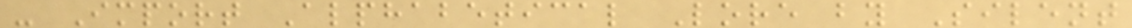- Import Alphabetical Lore by Silent
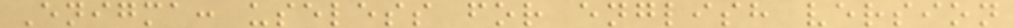Enigma: useless for english version
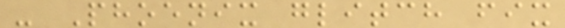- Phoenix glitch fix
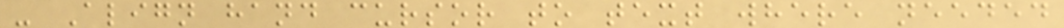- Align hand cursor to text where needed
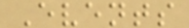Events
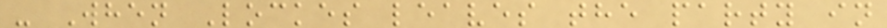- When Lockes leaves the party in
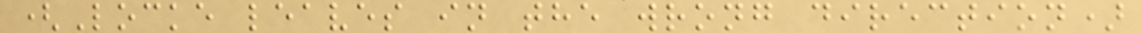(Locke leaves in the wrong direction)
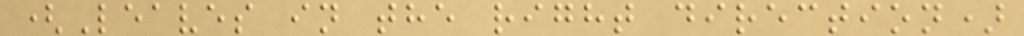(Leaves in the right direction)
